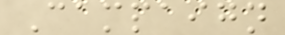Campaign
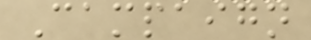Campaign
